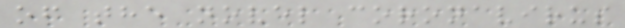of the novel coronavirus
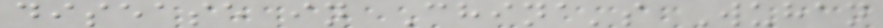disease in China's Wuhan
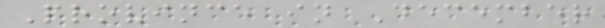Province in December
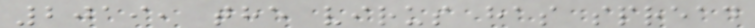2019, the virus has spread
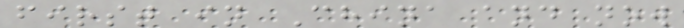first in China and now
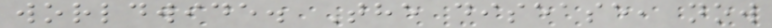worldwide. The disease, now
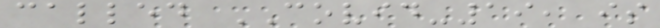called COVID-19, is
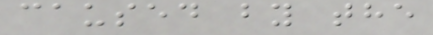caused by the
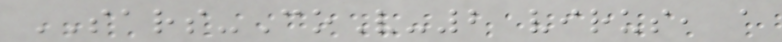SARS-CoV-2 virus, a
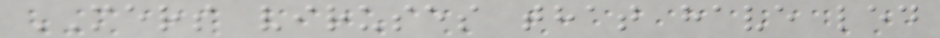MERS viruses that have led
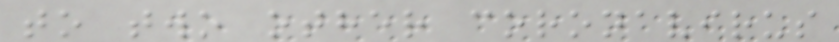to two other coronavirus
